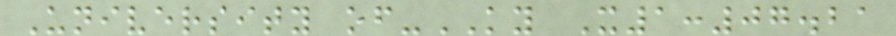University of-KY X1:07.21
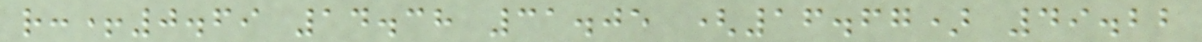r:+0.69 14.38 31.05 (16.67) 49.22
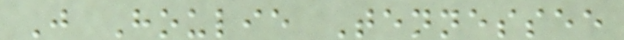J Houlie Tennessee
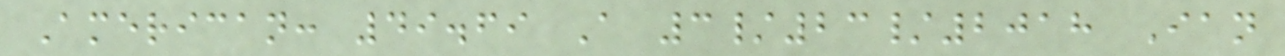American: 49.69 A 3/23/2018 Ian
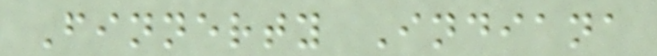Finnerty Indiana
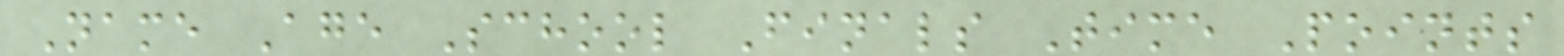Name Age School Finals Time Points
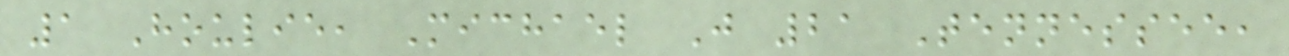1 Houlie, Michael J 21 Tennessee,
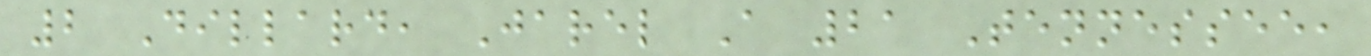2 Dillard, Jarel A 21 Tennessee,
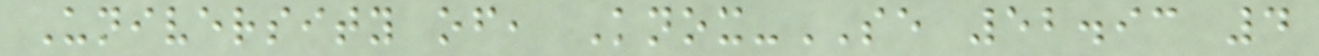University of, Knox-SE 52.93 4
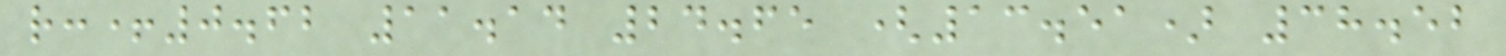r:+0.62 11.14 24.65 (13.51) 38.52
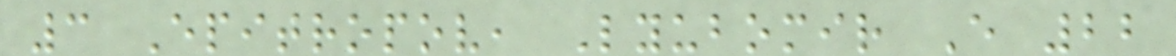3 Epitropov, Lyubomir E 22
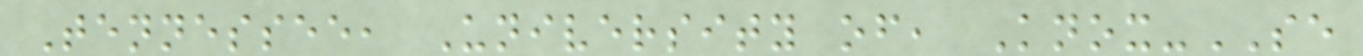Tennessee, University of, Knox-SE
